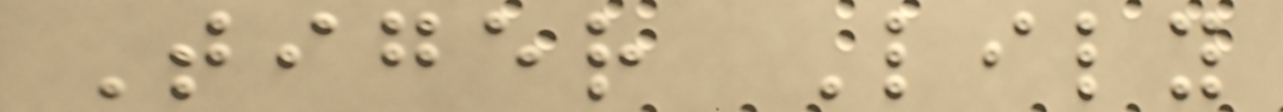Tiger Lily
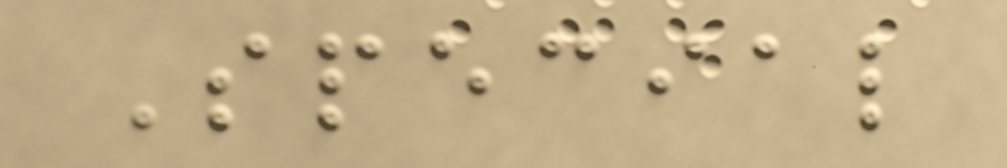Special
